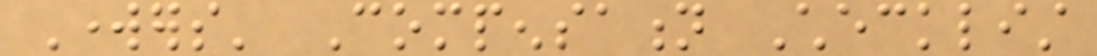Workers' Compensation Checklist
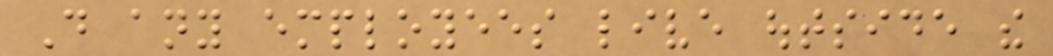Do any employees live outside the
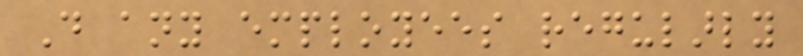Do any employees regularly
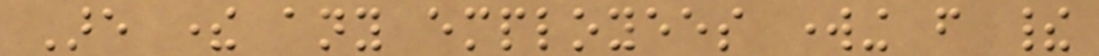Are there any employees working from their
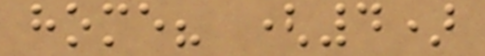home? (4)
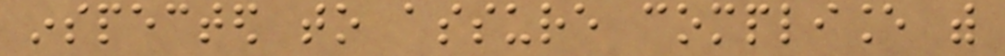inspected to assure compliance with
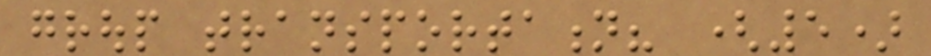group transportation? (5)
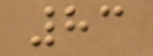83
